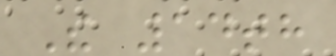The 14th
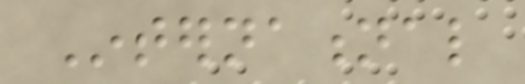International
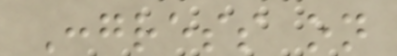Congress on
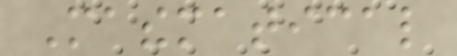Mathematical
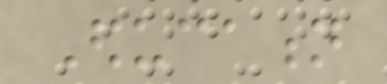Education
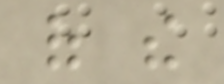of the
